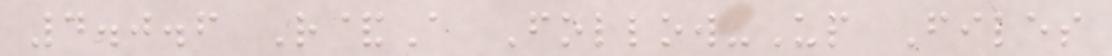4.0.6 R&A Follow-Up Files
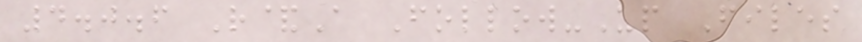4.0.6 R&A Follow-Up Files
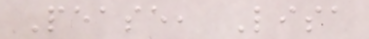Pease, Lisa
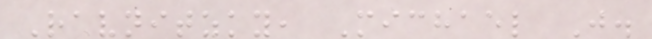Ravnitzky, Michael J.
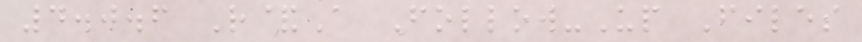4.0.6 R&A Follow-Up Files
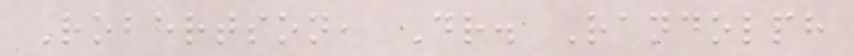Robertson, Dr. Randolph
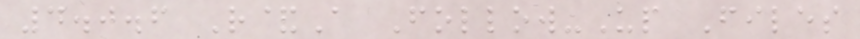4.0.6 R&A Follow-Up Files
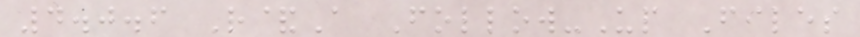4.0.6 R&A Follow-Up Files
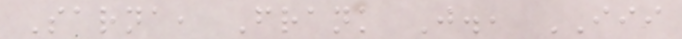Sarna, Frank J., III
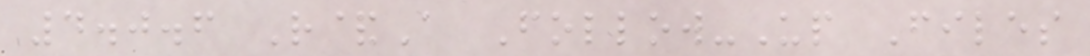4.0.6 R&A Follow-Up Files
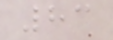83
